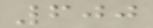600
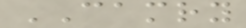CAMRY
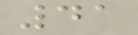41
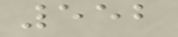552
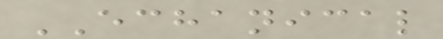ECHANICAL
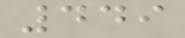449
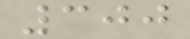300
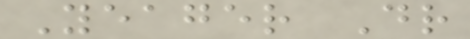Yeager Dr
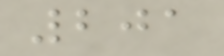201
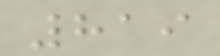819
